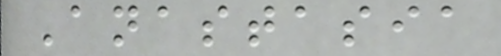Anastasia
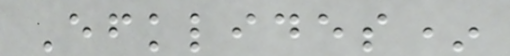Efklides*
